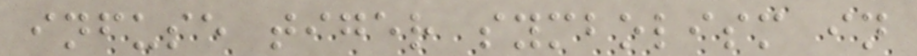infuse tiger symbolism in
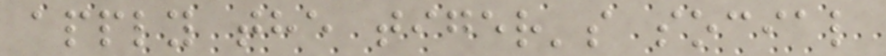apply the tiger's social
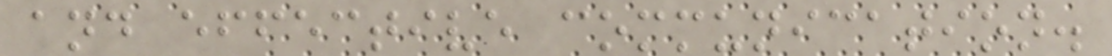and effective communication.
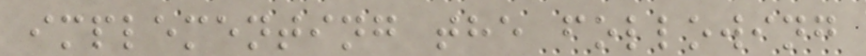implementing the following
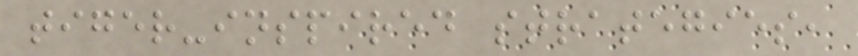tiger-inspired strategies,
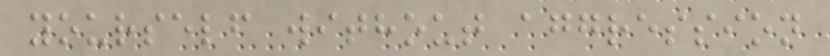yourself without aggression
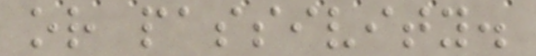or passivity.
